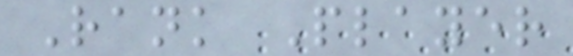Rank Player
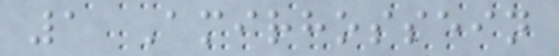1 Amirhossein
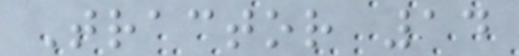Tractor 14
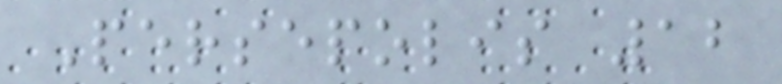Persepolis 12
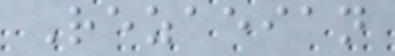Rezaeian
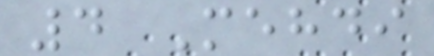4 Mehdi
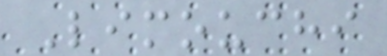Limouchi
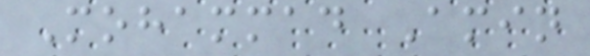Mohammad Amin
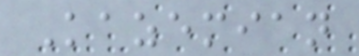Kazemian
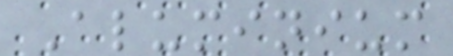Aluminium
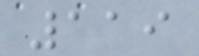119
